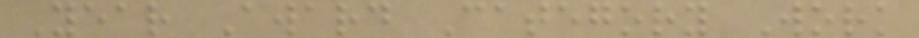Year Award Category Work
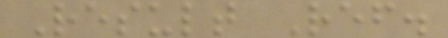Result Ref.
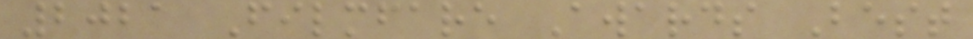2021 Filmfare Awards Best
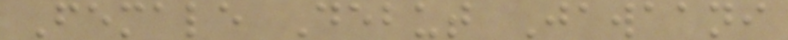Female Debut Jawaani
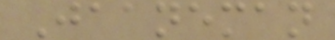Jaaneman
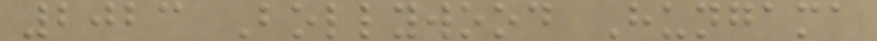2023 Bollywood Hungama
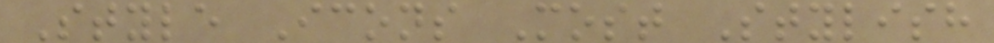Style Icons Most Stylish
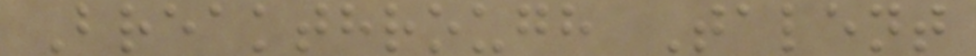Breakthrough Talent
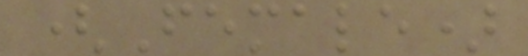(Female)
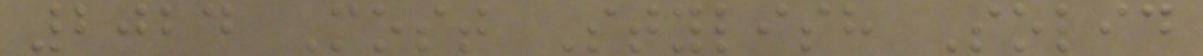2024 Most Stylish Solid
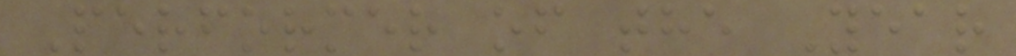Performer of the Year
